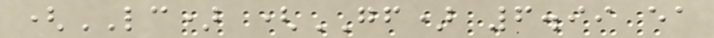(LC) (GF) 6.99 ea
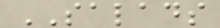SALADS
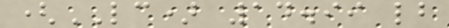(LC) 14.99 lb
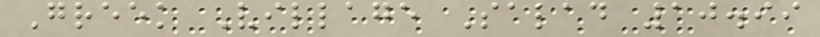Greek Village Salad 10.99
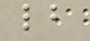lb
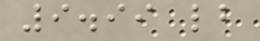9.99 lb
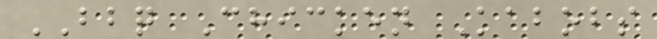BBQ Chicken Kabobs
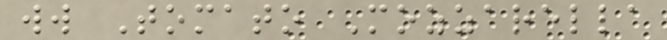ww Tomato Mozzarella
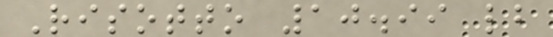Risotto 10.99 lb
